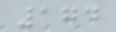174
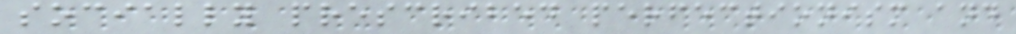socially prescribed perfectionism and
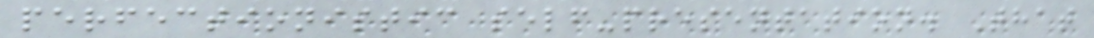perfectionistic self-presentation. That
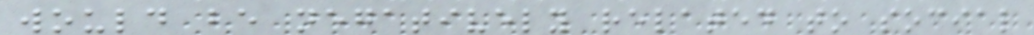would be negatively related to social
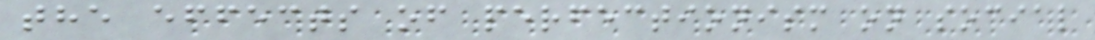the effects of perfectionism on social
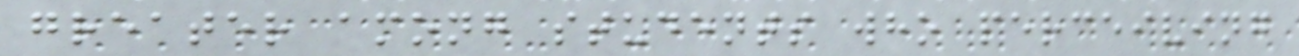greater among students who perceiving
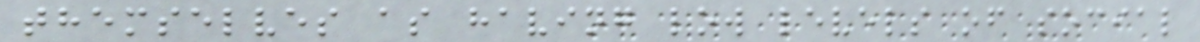themselves as having low levels of social
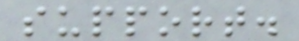support.
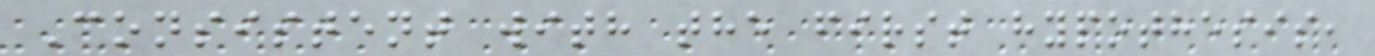Consistent with the first hypothesis,
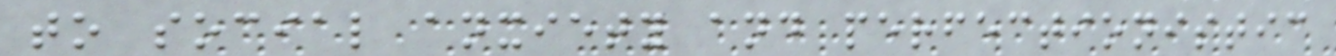to social anxiety and perfectionistic
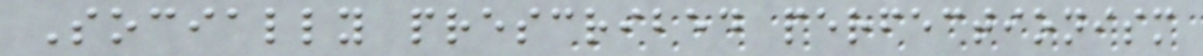Socially prescribed perfectionism
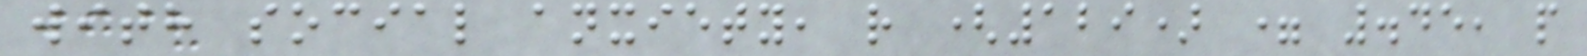with social anxiety, r (129) = .45, p
